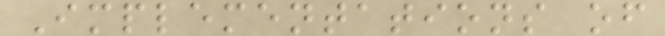Implementations of
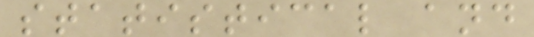statistical and
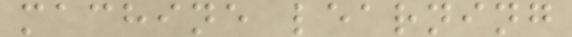machine learning
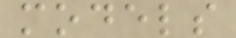models
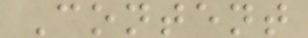Content
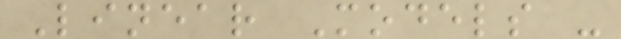Linear Models -
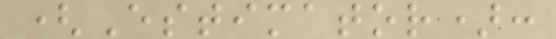(Estimator):
